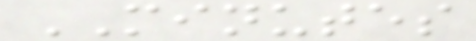MINUTES
